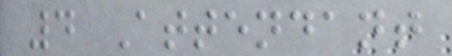4 Attendant
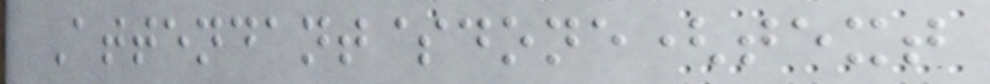Attendant$done(text
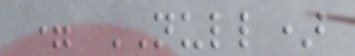= NULL)
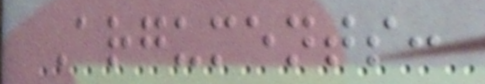Arguments:
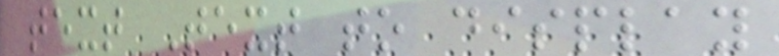text Text to display
